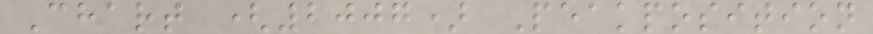Chart (2007) Peakposition
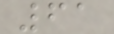61
